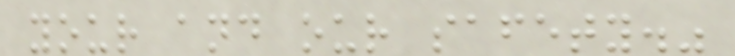your and our safety."
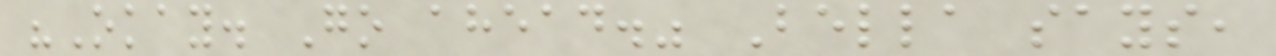"Okay. Go ahead." Bella says,
